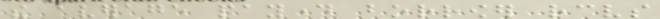the average payday borrower receives
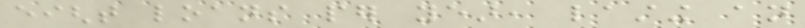eight loans per year, lasting an
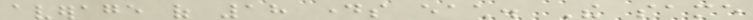average of 18 days each. The same
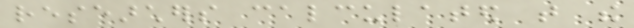researchers calculated that the
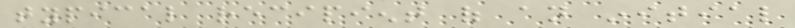typical recipient of an initial
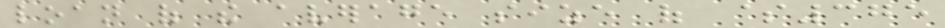loan of the average size of $375
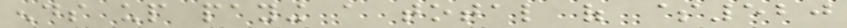ends up paying a total of $520
